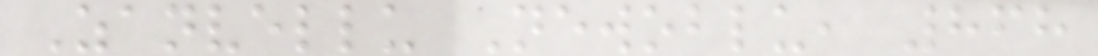Zanvellu Newoblu, 868
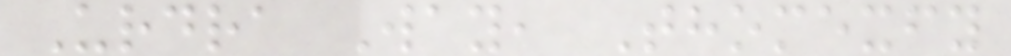Urdra Way, Thomexfy
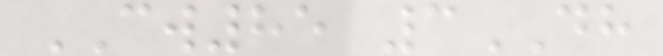CW85 3DH
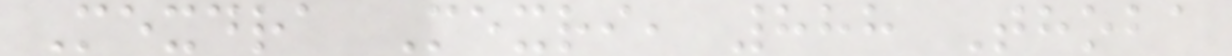Mexdra Mexri, 888 Thoba
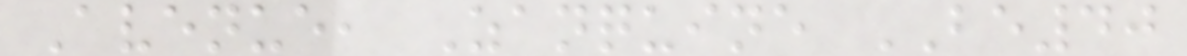Avenue, Zanquine BE40
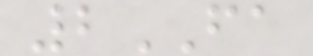2FA
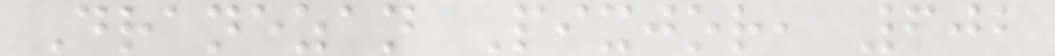Dranezan Pixjor, 602
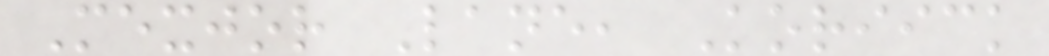Mexjor Lane, Koriick
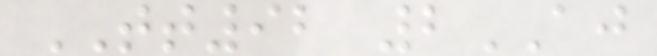TT92 2AJ
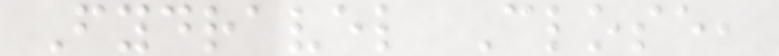Fydravel Close,
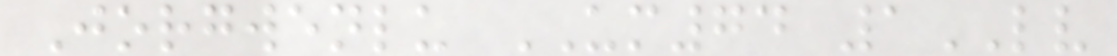Jorgwenlu UM74 1LV
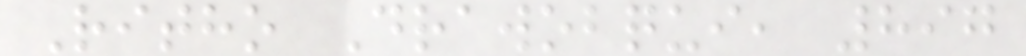Ritho Drawobqui, 897
